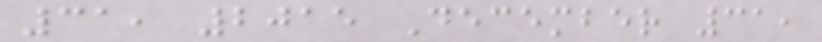31, 2015 December 31,
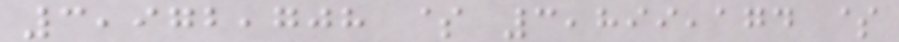3,972,708 $ 3,899,174 $
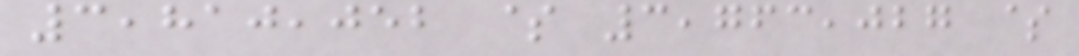3,810,052 $ 3,763,027 $
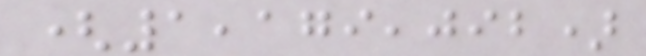(1,179,092)
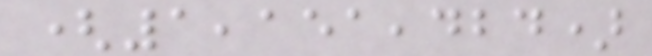(1,151,424)
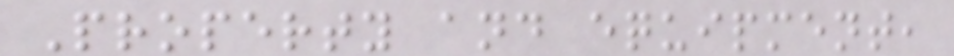Property and equipment,
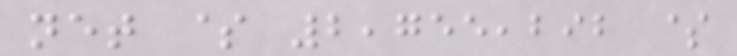net $ 2,755,292 $
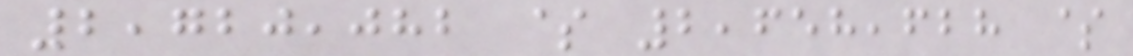2,720,082 $ 2,658,628 $
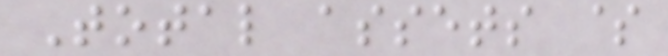Total assets $
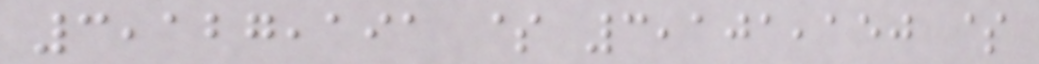3,127,191 $ 3,101,150 $
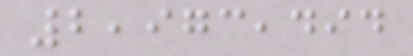2,973,494
